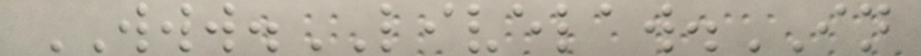WWW.LIVELAW.IN
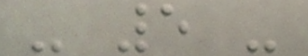- 5 -
